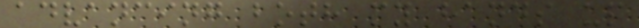advancing both my hands up
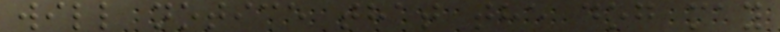will notice that the dog may
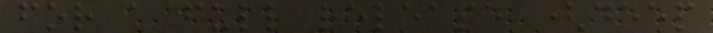for a full release (deep
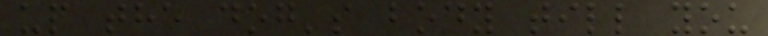up the dog's body till you
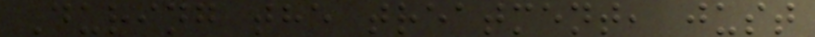During the treatment, just
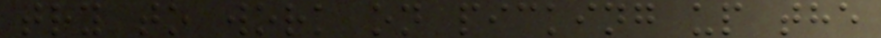try to work on picking up the
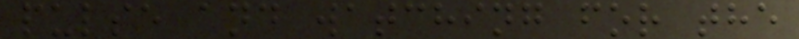pulse and watching for the
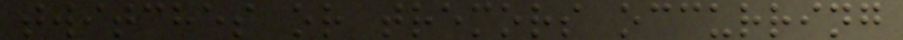twitches or tremors occurring
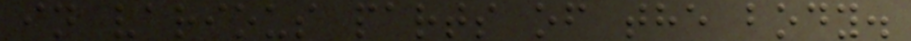in various parts of the body.
